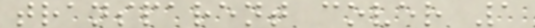transparent cover 1
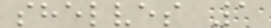shelves 1
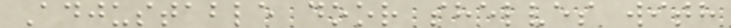Adjustable door shelves with
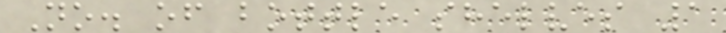No. of bottle shelves 1
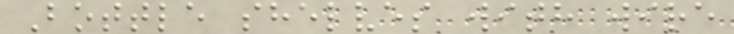Bottle shelves with wire
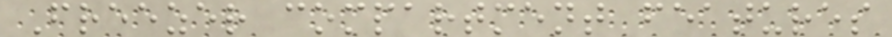Freezer compartment features
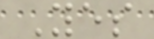Yes
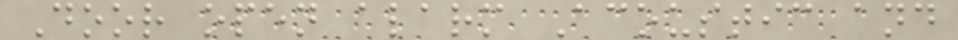Door open alarm Acoustic and
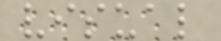visual
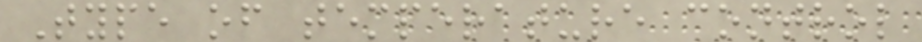Type of temperature control
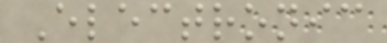Electronic
